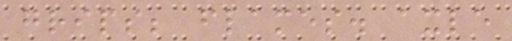grips; flames. axle
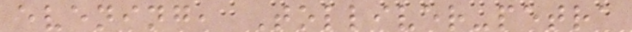evening, Tolliver-petra
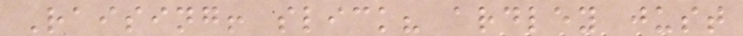Raising! slick? ardley just
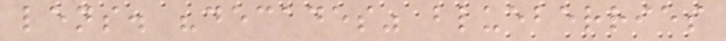lens. "decades" blueberries
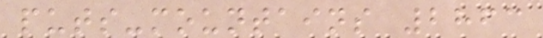puts-mountains 2863
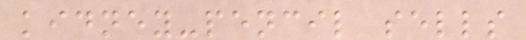kidney-pencil sells
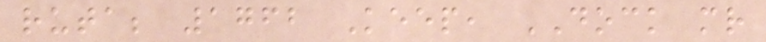ruta; 1762 Keep, DOCK mr
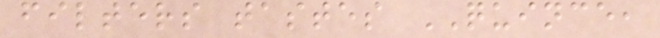filters tastes QUINCE,
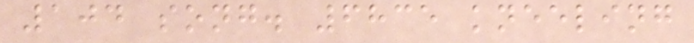104 song. 6835 kneeling
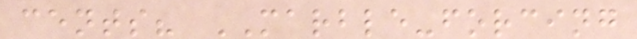cents? MARBLE-forcing
